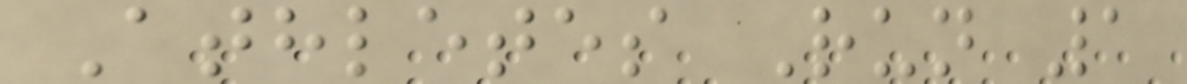Athletes Run 1
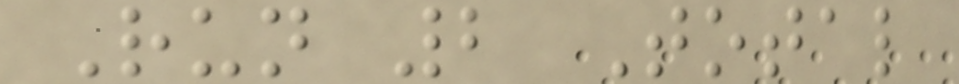Run 2 Total
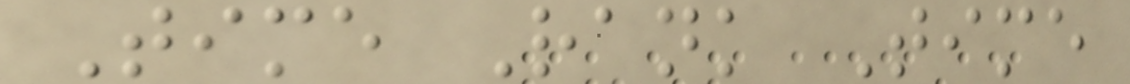Time Rank Time
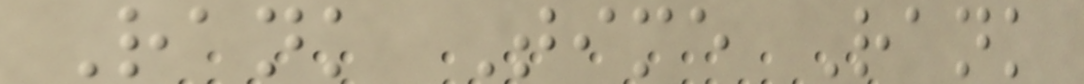Rank Time Rank
